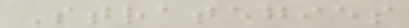Strategies
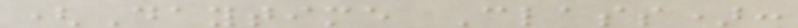(Daytime Class):
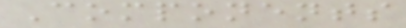Components
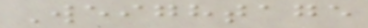Weightage
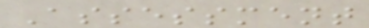Assessment
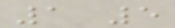1 5
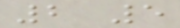2 5
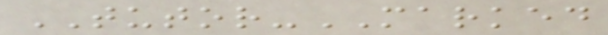TUTOR-MARKED
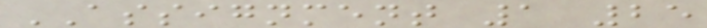ASSIGNMENT 1 25
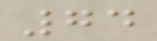74
